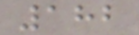182
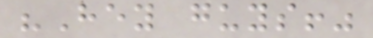"Hey guys!"
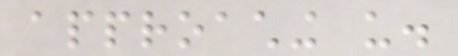approaching us.
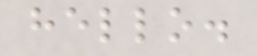hello.
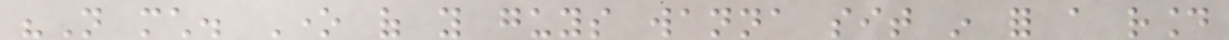"Not much. One of you guys wanna sit in for a round
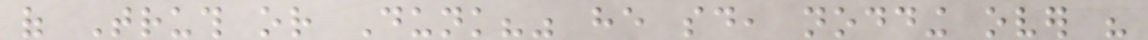of Truth or Dunk?" he said, nodding over his
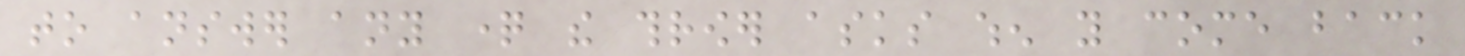to answer any question the thrower asks when you come back
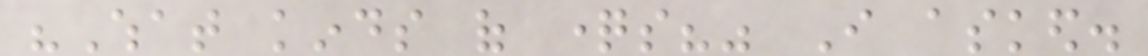"What kinds of questions?" I asked.
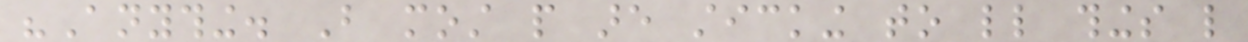"Anything. But most people are sticking to little things like
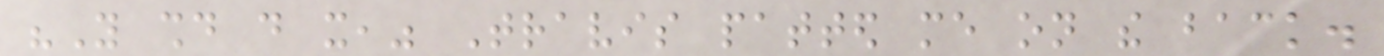"You should do it," Travis patted me on the back.
